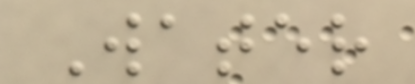Water
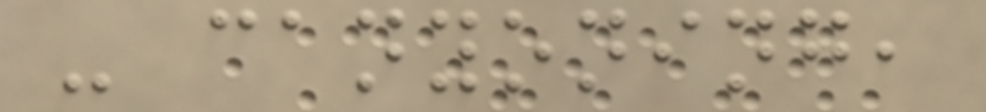- canyoning,
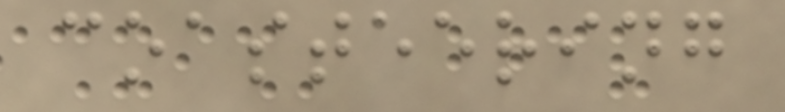coasteering
